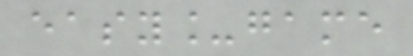easy_game
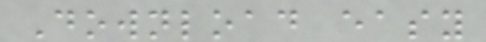Download easy
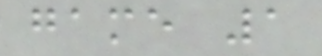game 1
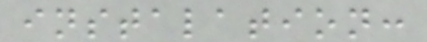instalation:
